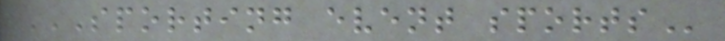SPORTING EVENT SPORTS
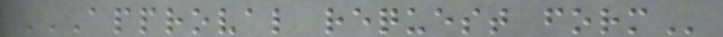APPROVAL REQUEST FORM
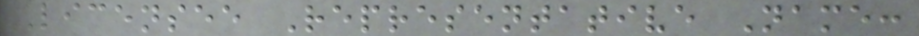Licensee Representative Name:
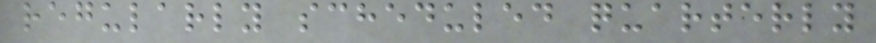regularly scheduled quarterly
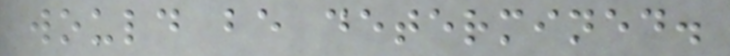would be determined.
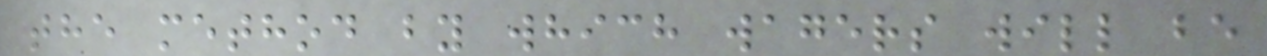the method by which wagers will be
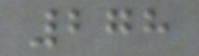278
